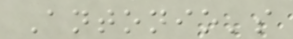Antonio's
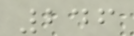246
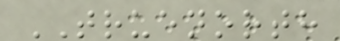TRUENORTH
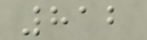812
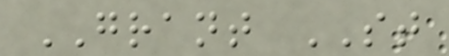GRANT ST
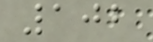102
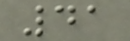41
